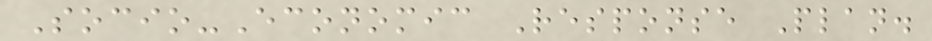Socio-Economic Response Plan.
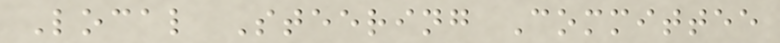Local Steering Committee
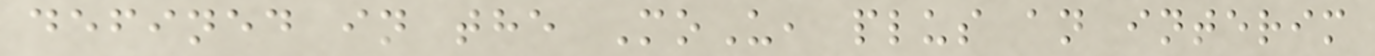defined in the MoU, plus an interim
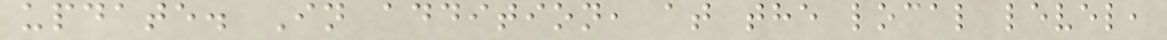update. In addition, at the local level,
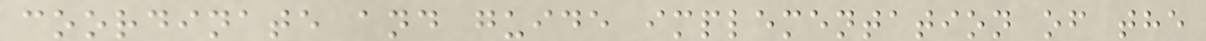coordinate and guide implementation of the
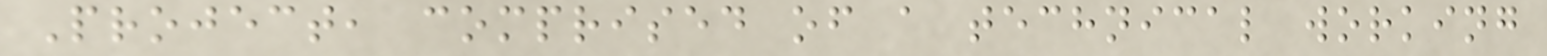Project, comprised of a technical working
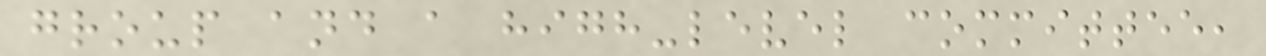group and a high-level committee,
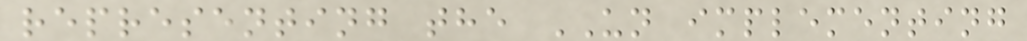representing the UN implementing
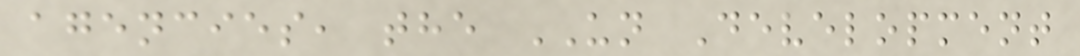agencies, the UN Development
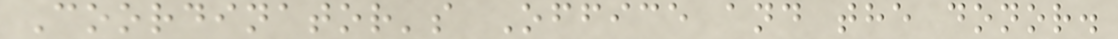Coordinator's Office and the donor.
